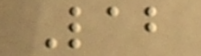Lab
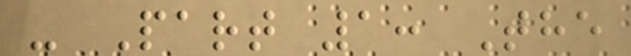- Part 1: The
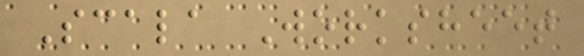Scala Worksheet
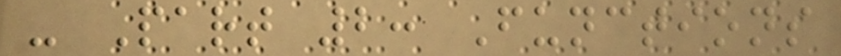- Part 2: Functions
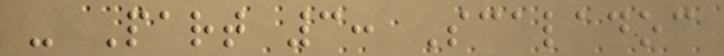- Part 3: Scaladoc
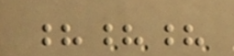???
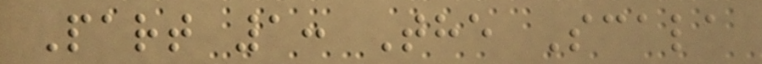Part 1: The Scala
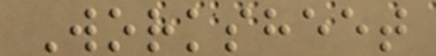Worksheet
